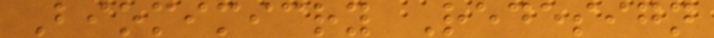Biomimicry Redesign
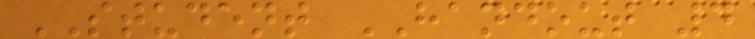STUDENT HANDOUT 4
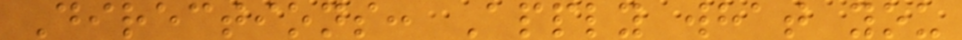Directions: Apply what you
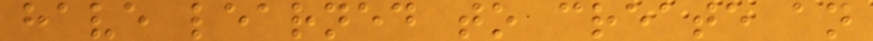have learned to create an
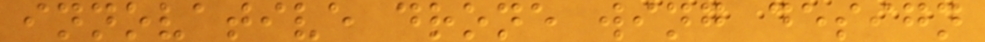innovative drone wing design
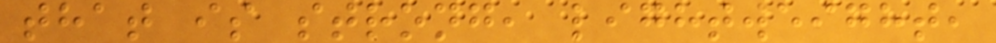that is strong, lightweight,
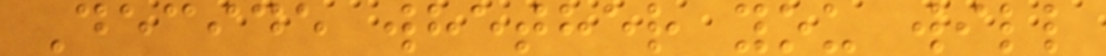Decide whether you will
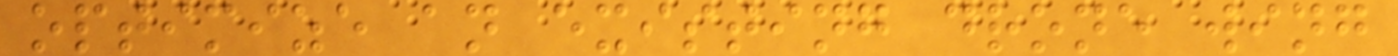optimize an existing drone wing
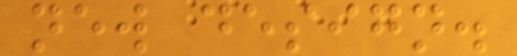new design.
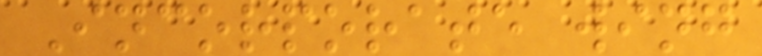Incorporate wing
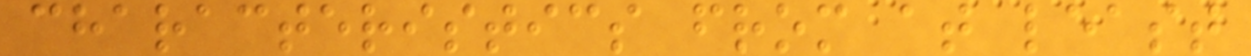characteristics from at least
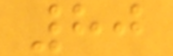80
